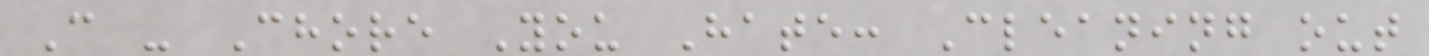C - Chore You Hate: Cleaning out
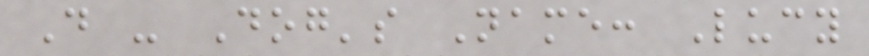D - Dog's Name: Lucy
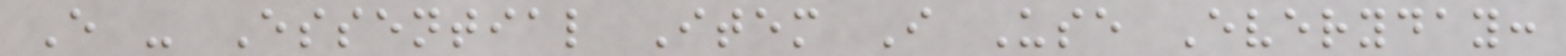E - Essential Item I Use Everyday:
